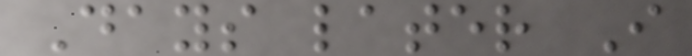Days later I
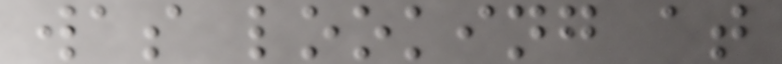was looking at
